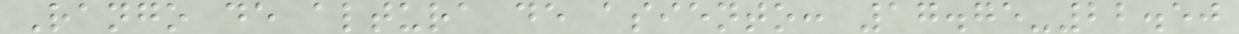Rango de altura de asiento: 17.75-22.50
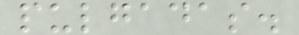pulgadas.
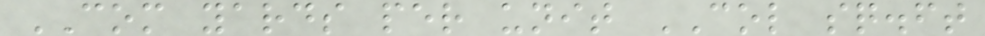COM yards per unit COL sq.ft
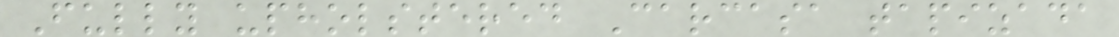Fully upholstered Carcasa tapizada
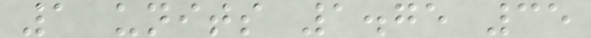1 units 1.75 35
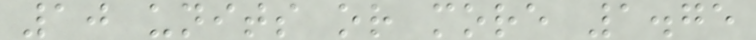10 units or more 1.75
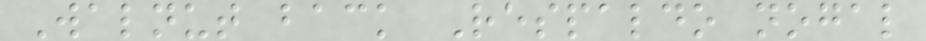Walnut back Respaldo nogal
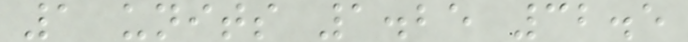1 units 1.25 32.5
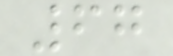67
